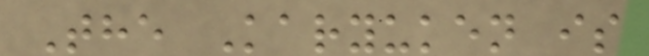The Karyuken is
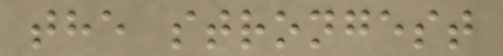the strongest
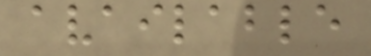available
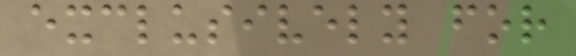exclusively for
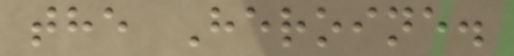the Heroine.
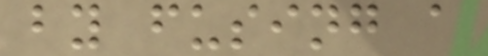by fusing a
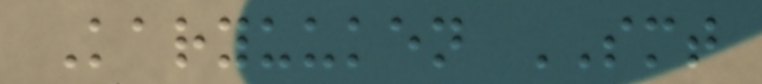Karyuuken SMT
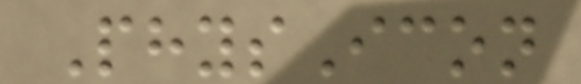PhysIcon
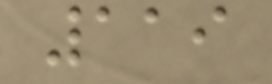119
